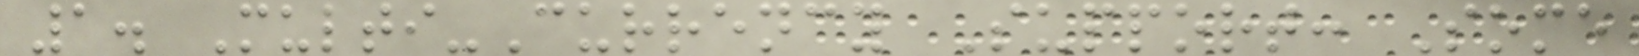1. Multi-Currency Support: Some
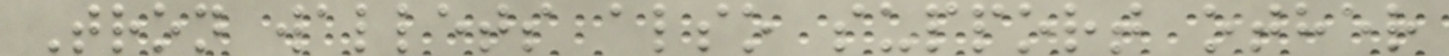Tron wallets also support other
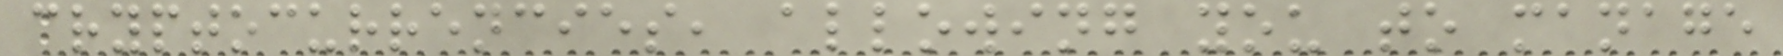cryptocurrencies, allowing you to manage
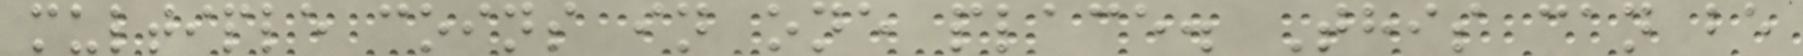multiple coins in one place. This can be
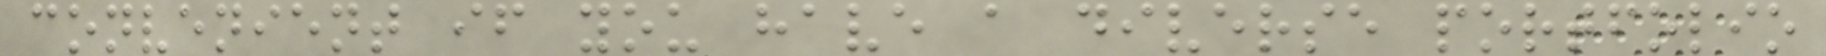convenient if you have a diverse portfolio
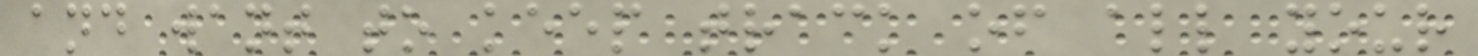and want to keep track of all your
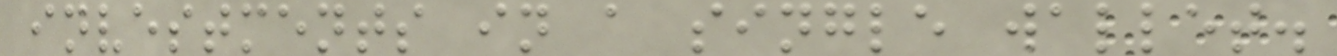investments in a single wallet.
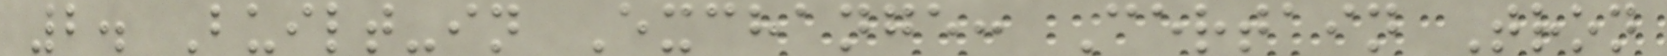2. Built-in Exchange: Certain Tron
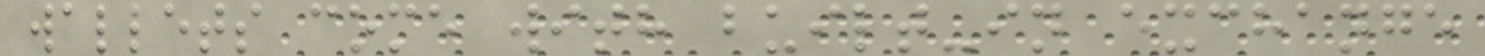wallets come with built-in exchange
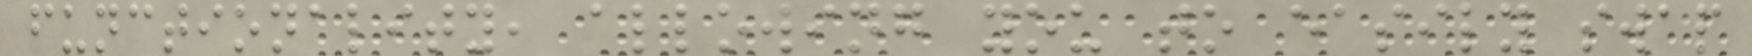functionality, allowing you to easily swap
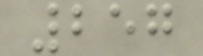257
